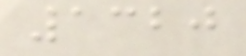1320
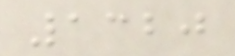1320
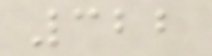322
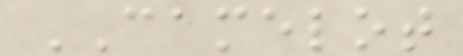CAMELOT
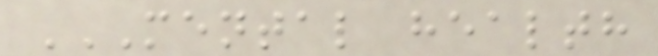MENTAL HEALTH
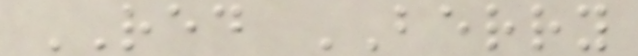RED BERRY
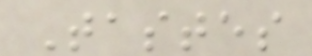Tastes
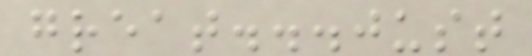great...just
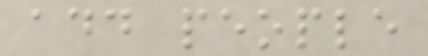add people
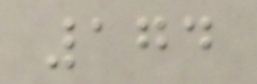174
